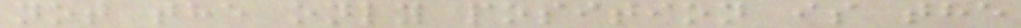not the only position is the
